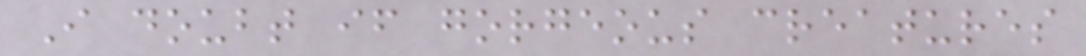I doubt if gorgeous creatures
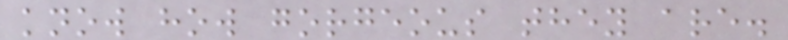know how gorgeous they are.
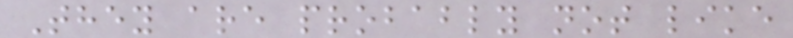They are probably not like
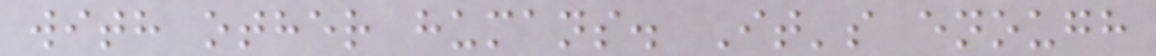with other humans. It's enough
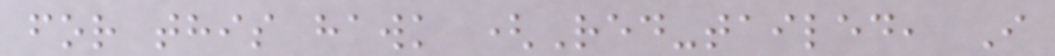for this hawk (Red-tailed, I
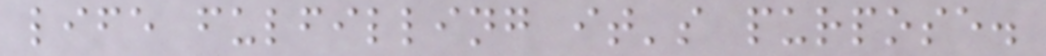life fulfilling it's purpose.
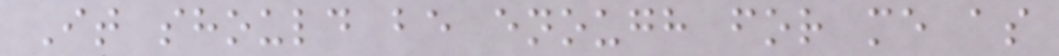It should be enough for me as
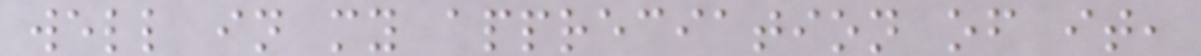well in my appreciation of it,
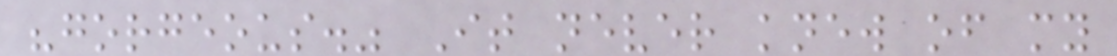"gorgeous." It never knew of my
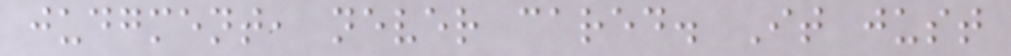judgment, never cared. It just
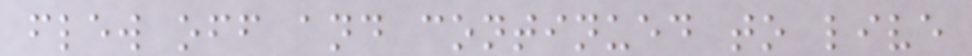flew off and continued to live
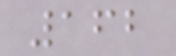162
